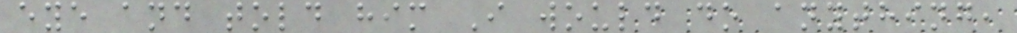eye and told him I would do anything,
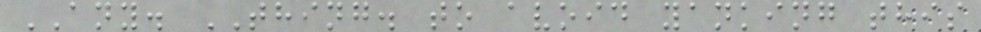ANY. THING. to avoid yanking this
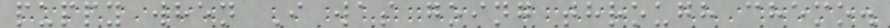puppy when I was going through chemo.
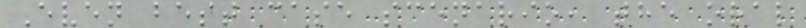Even best case scenario, the oral
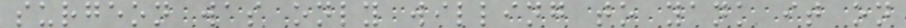surgeon was only willing to yank it on
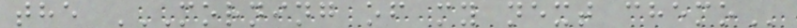the MORNING OF MY NEXT CHEMO
